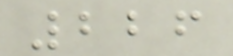226
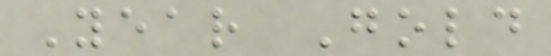Year Gold
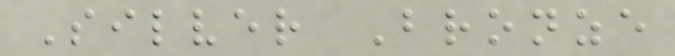Silver Bronze
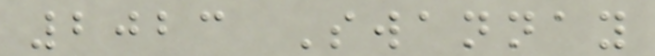2023 Swannay
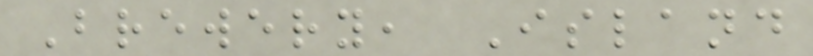Brewery, Island
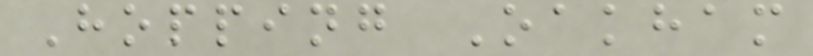Hopping Oakham
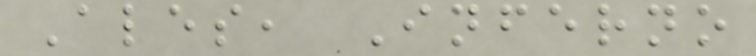Ales, Inferno
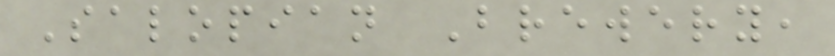Salopian Brewery,
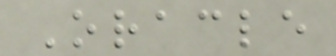Oracle
